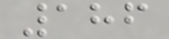186
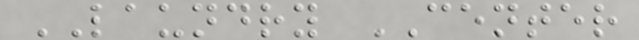LAUNDRY CENTER
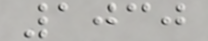1030
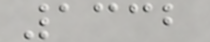1332
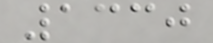1330
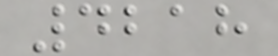4218
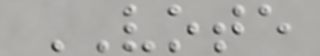VOTE
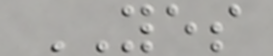YES
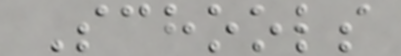Schools
